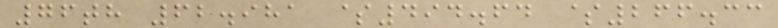76th 62.981 $494.64 $266.33
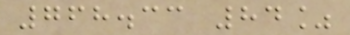768.33 84%
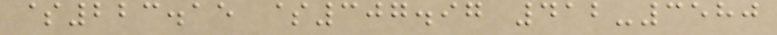$223.15 $307.97 412-3580
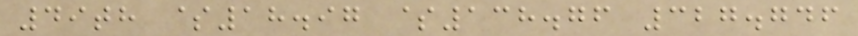49th $18.97 $138.76 327.746
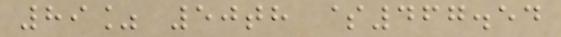89% 50th $467.54
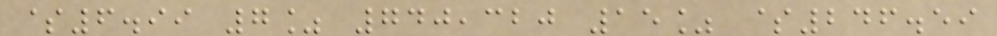$6.99 7% 740,320 15% $246.59
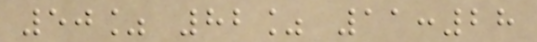50% 82% 11:28
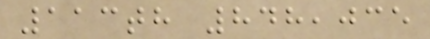113th 848,035
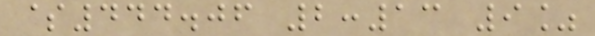$444.06 2:13 9%
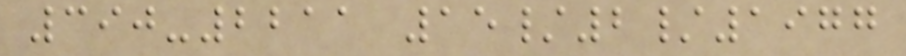390-2211 15/2/1977
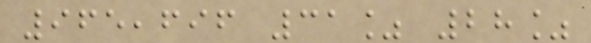965,696 31% 28%
